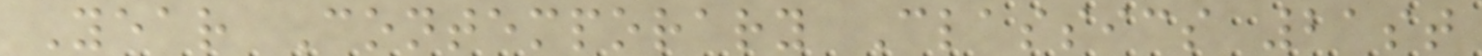Year Contemporary Classics 21st
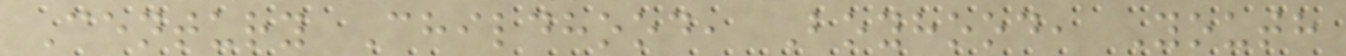Century Childhood, Boyhood, Youth
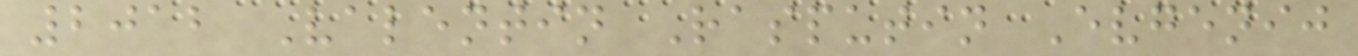2012 Valentin Rasputin Evgenij
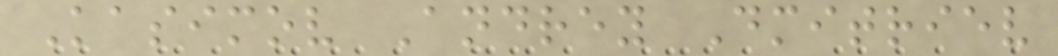Kasimov Andrey Dmitriev
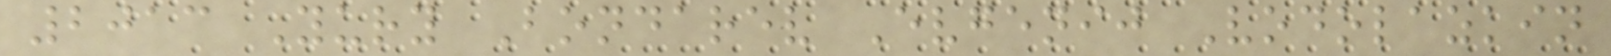2013 Yury Bondarev Evgenij Vodolazkin
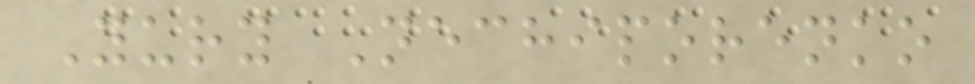Yury Nechiporenko
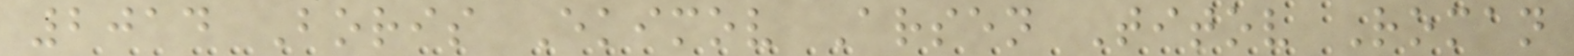2014 Boris Ekimov Arsen Titov Roman
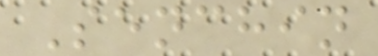Senchin
